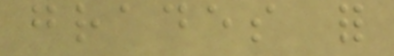grades for
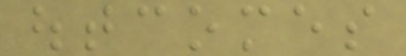outcomes
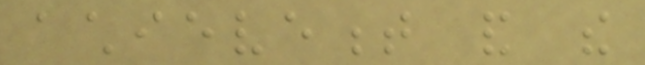achievement and the
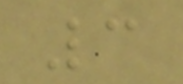3
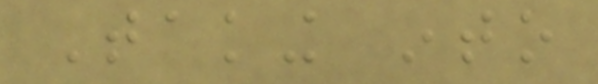Taking into
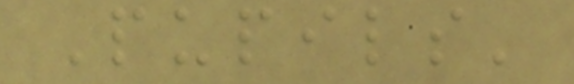Pupils'
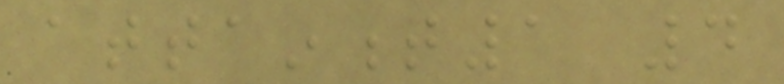attainment1 4
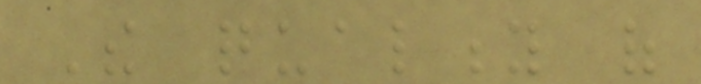The quality of
